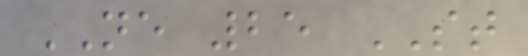NE 25 ST
